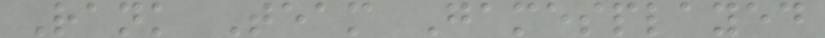Rank Team Gamesplayed
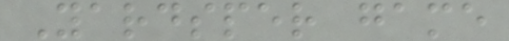Yardsper game
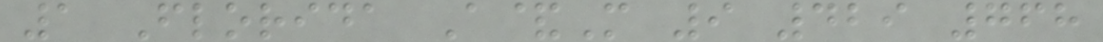1 Florida A&M 9 429 768
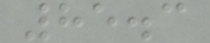85.3
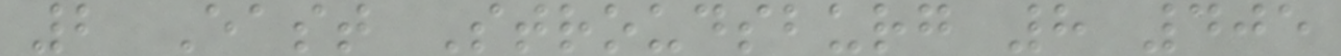2 East Stroudsburg 8 405
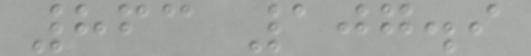863 107.9
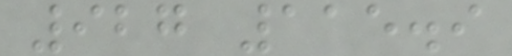927 115.9
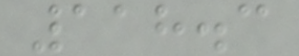118.3
